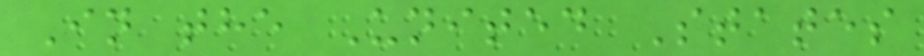In the United States
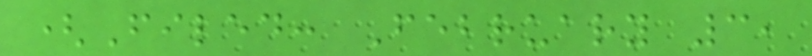(Filed: February 3,
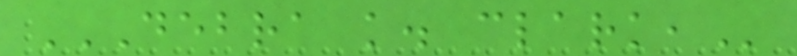DEBRA K. CLARK,
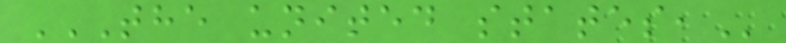THE UNITED STATES,
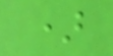)
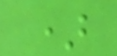)
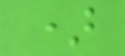)
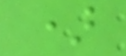)
